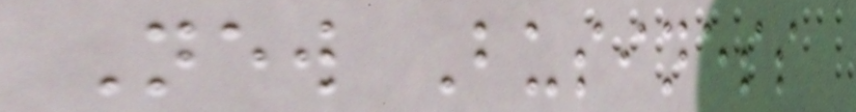New Business
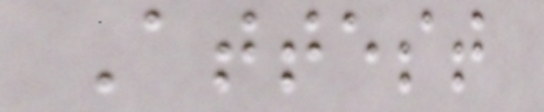Attest
